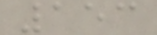153
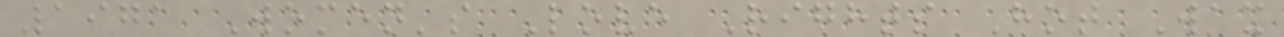1971 Women's Love Rights Hot Wax
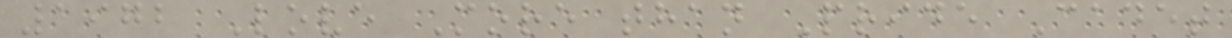1972 Love More than Pride Cadet
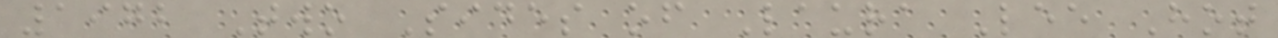1972 Two Sides of Laura Lee Hot
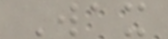Wax
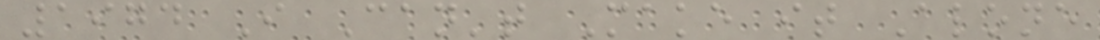1974 I Can't Make it Alone
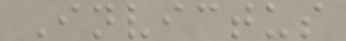Invictus
